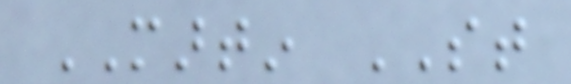MARTIN ST
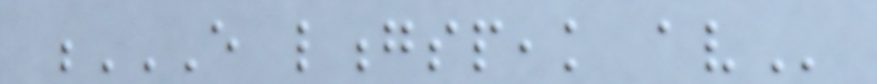E LONGSPEAK AV
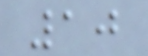10
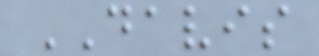DAVIS
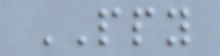PPY
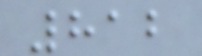812
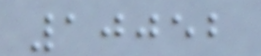10052
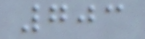703
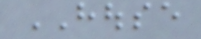HOUSE
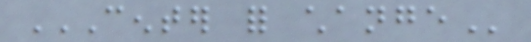CENTER FOR CHANGE
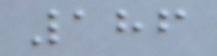186
